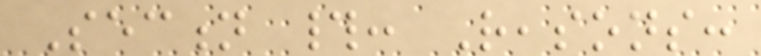Section #: Reasons:
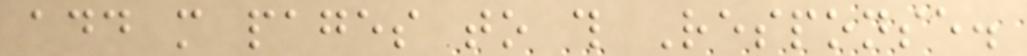add more pages to this Response.
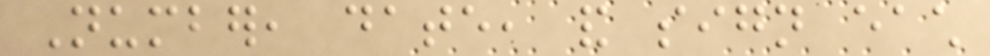Number, date, and sign each
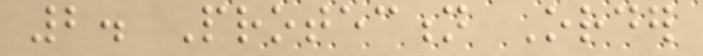2. Protection Order
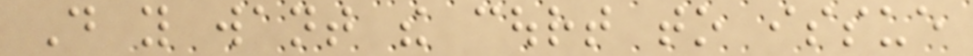Do you want the court to issue
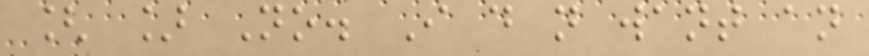[ ] No. I do not want an
